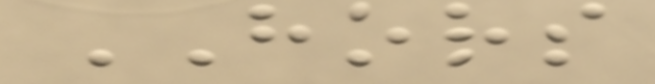HORS
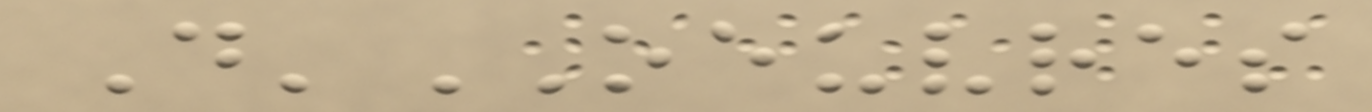D'OEUVRES
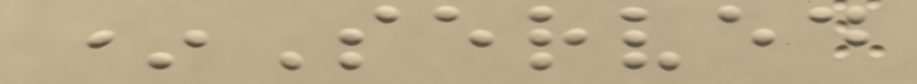*Served
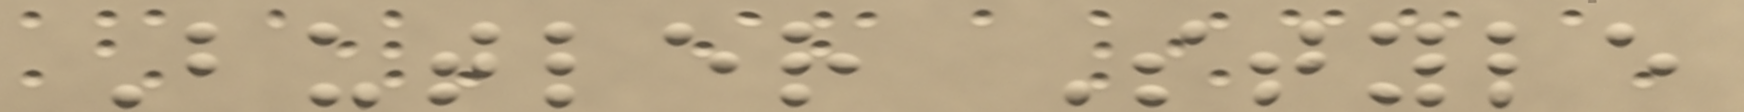Butler Style
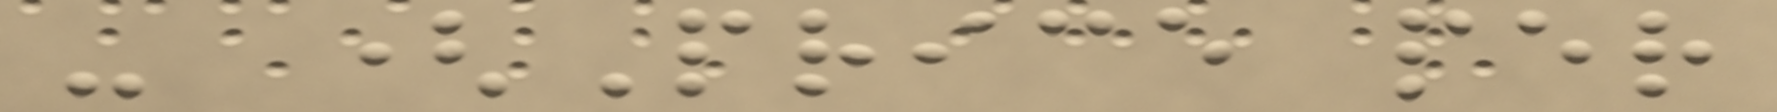- (Price per
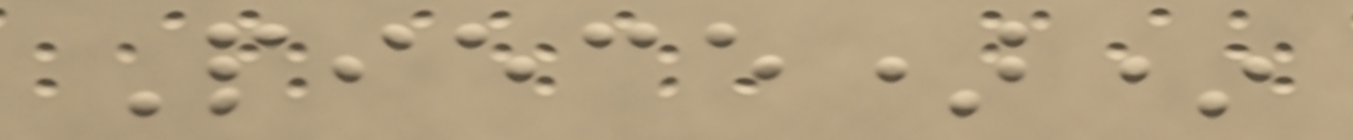Piece)*
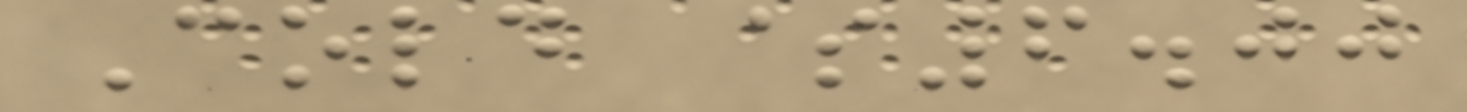Cold $6.00
